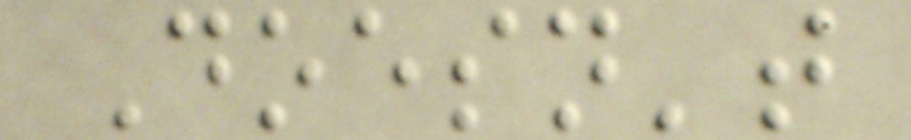Doesn't
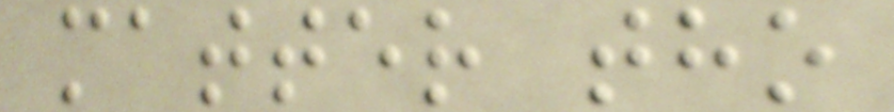matter tho
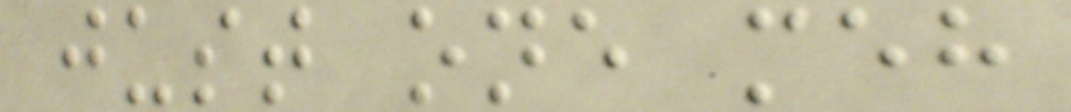just one meh
